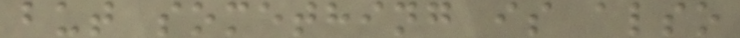but something is also
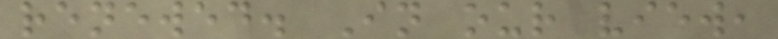renewed. In our view,
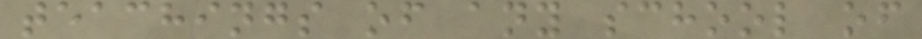teachings of any school of
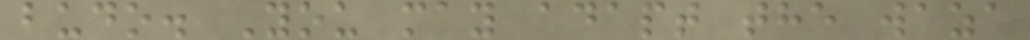budo. You may adapt the waza
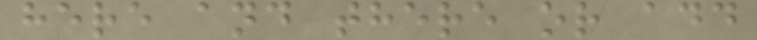here and there or add
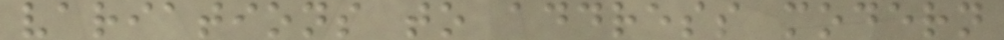variations to address modern
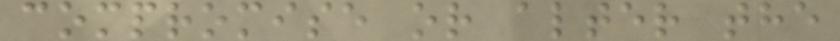compromise or alter the
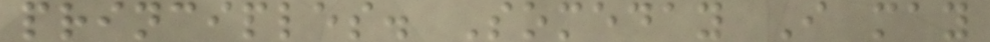principles. Someday I may
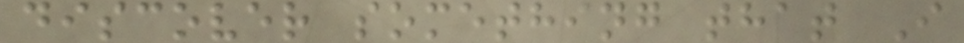discover something that I
